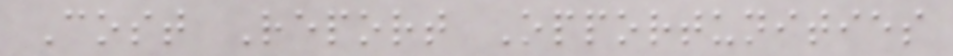Cost Report Opportunities
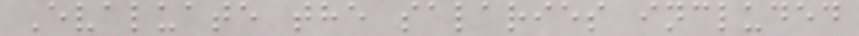Evaluate the salaries included
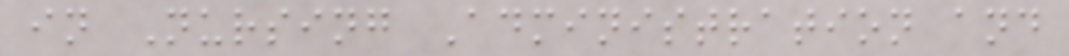in Nursing Administration and
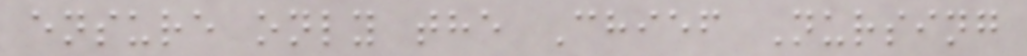ensure only the Chief Nursing
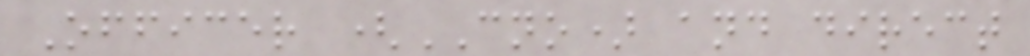Officer (CNO) and direct
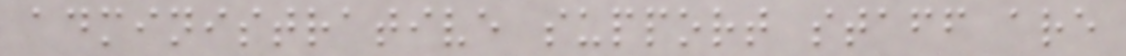administrative support staff are
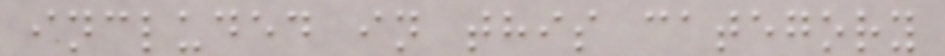included in this category
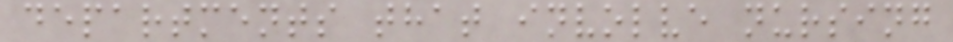departments that involve nursing
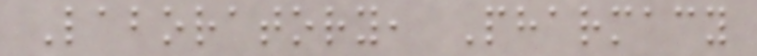Laboratory, Pharmacy
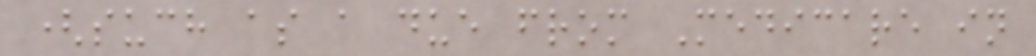(such as a due from Medicare in
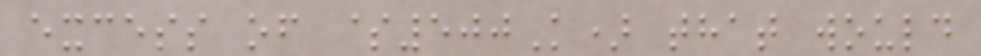excess of $500K) that would
